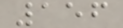156
